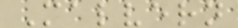Malvern
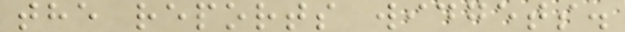the reports widgets.
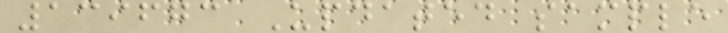139673 Updated sample
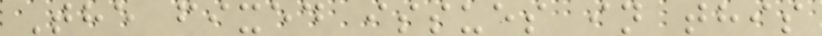The fixed issues in this
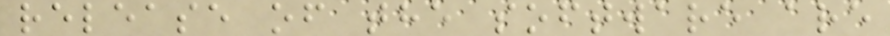release of the software are
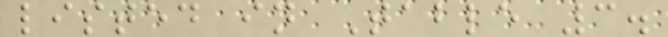listed in Table 3.
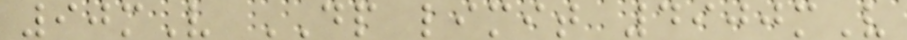90mV DP limit 4900mV
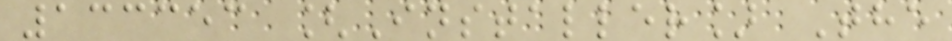133353 [Installer] The
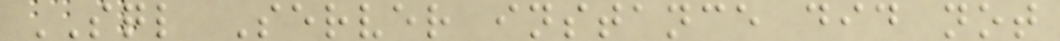SQL Server instance did not
